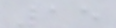15
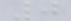0
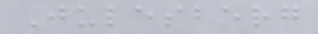Julesberg
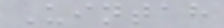Uintah
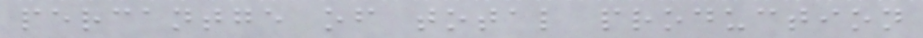percantge of total production
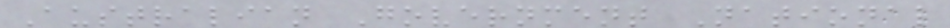Australian Government National
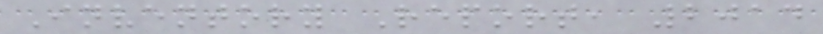Inventory Report, 2014
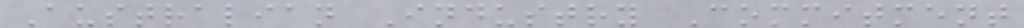Australian Industry Commitment
